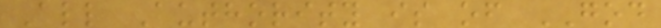All Authority is of GOD
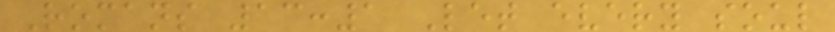Romans 13:1 Let every soul
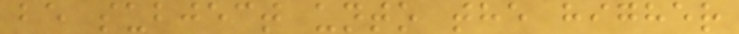be subject unto the higher
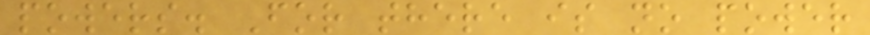powers. For there is no power
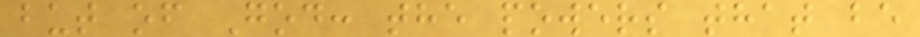but of God: the powers that be
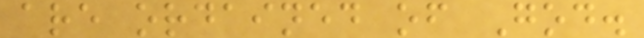are ordained of God.
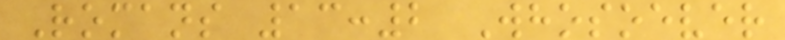Romans 13:2 Whosoever
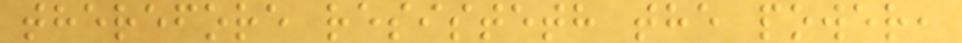therefore resisteth the power,
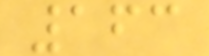163
